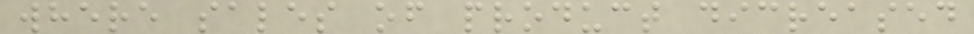where sales of product dicreased
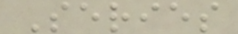Series
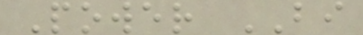Power BI
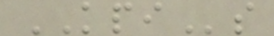KPIs
